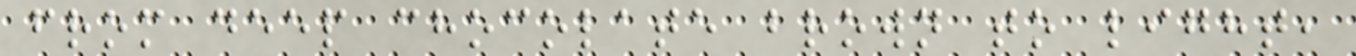from deep chocolate brown to light,
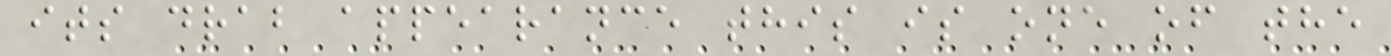its drab appearance this is one of the
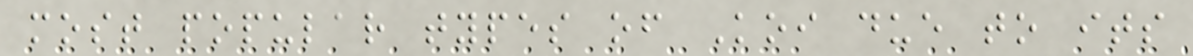most popular types of Koi due to its
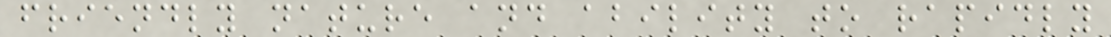friendly nature and ability to rapidly
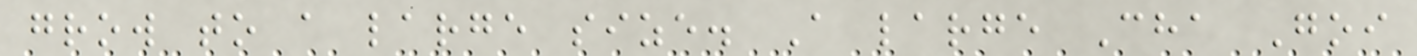grow to a large size. A large Cha Goi
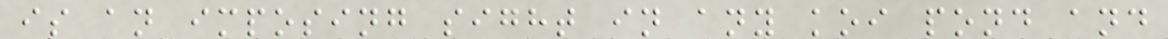is an imposing sight in any koi pond and
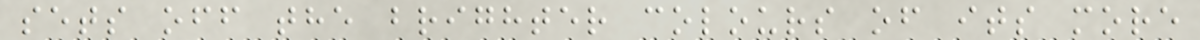sets off the brighter colours of its more
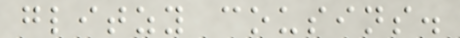glitzy cousins.
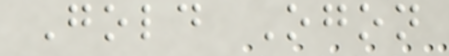Gold Ogon
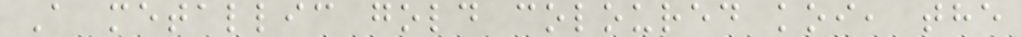A metallic gold coloured koi, the
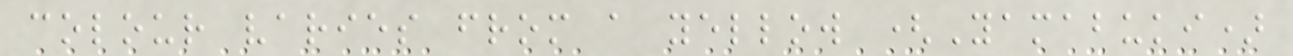colour varies from a yellow (Yamabuki)
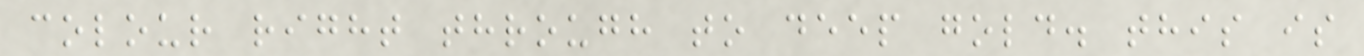colour right through to deep gold. this is
